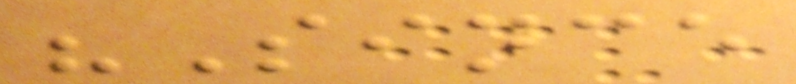"Since
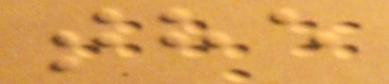the
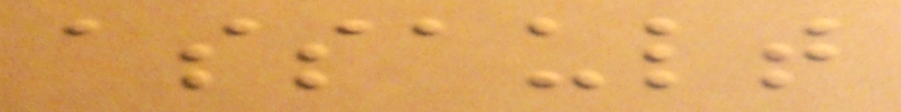assault
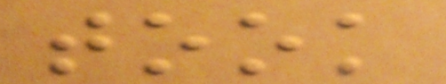took
